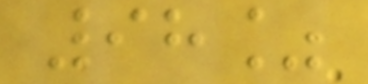98%
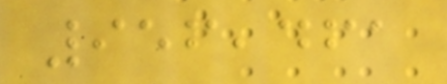956,461
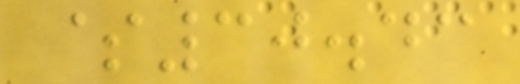$30.43
